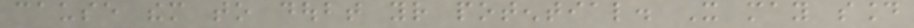cause them to doubt your potential. It may sound
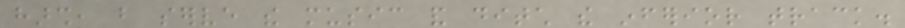harsh, but serve the music and ditch the inferior track.
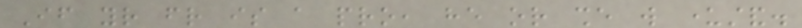If your friend is a pro, he or she will understand.
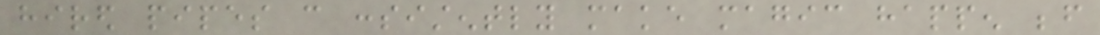hired pipes can consistently make magic happen before
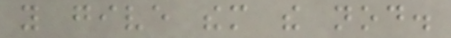you give them the nod.
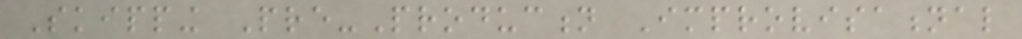Skipping Pre-Production Improvisational
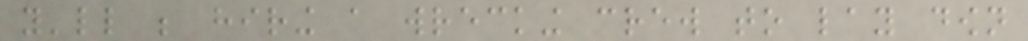you'll be hiring a wrecking crew to lay down
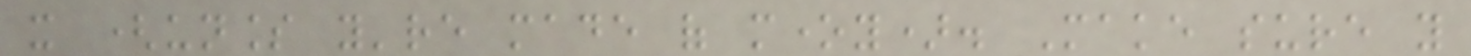it (unless you're made of money). Make sure you
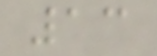13
